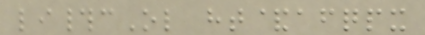li#cOl ht&afqpx
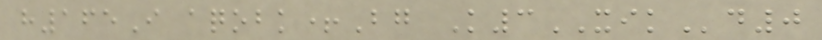h165I aqobk+Bg K3XIKd0
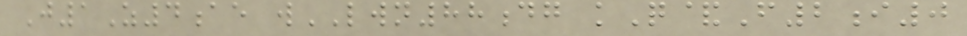J1Z4ae wLWN88dg kQ&F2i0
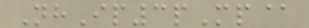NhIp3pMp@
